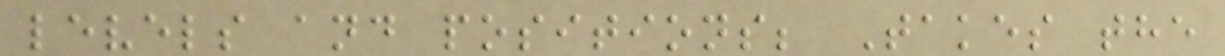levels and positions; Takes the
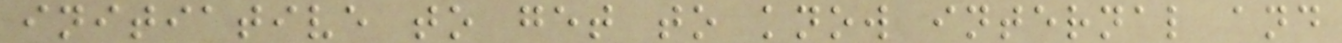initiative to get to know internal and
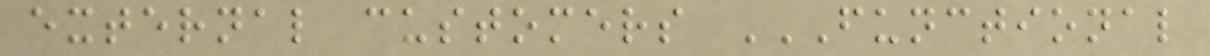external customers FUNCTIONAL
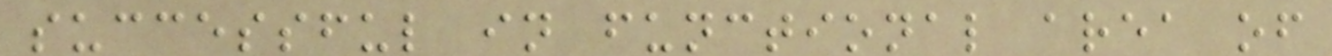successful in functional area of
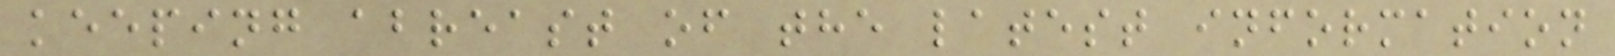keeping abreast of the latest information
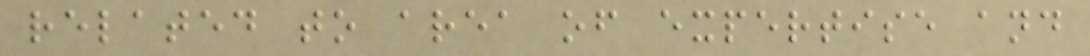related to area of expertise and
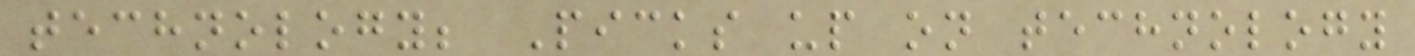technology; Picks up on technology
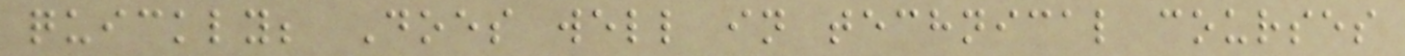quickly; Does well in technical courses
